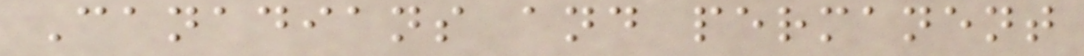Canadians and permanent
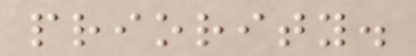priority.
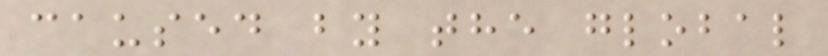caused by the global
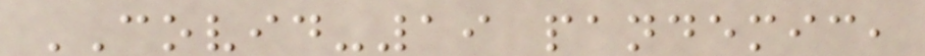COVID-19 pandemic,
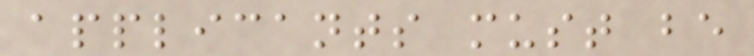applicants must be
